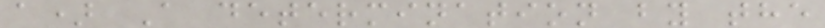a) A determination by the
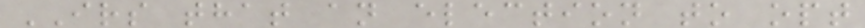IRS that an election to opt
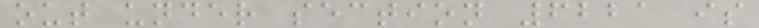out under section 6221 is
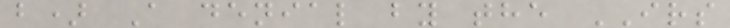b) A denial by the IRS
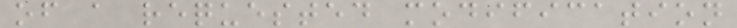of a requested modification
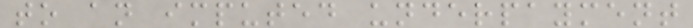to an imputed underpayment
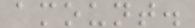amount.
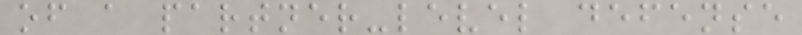of a partner-level defense
